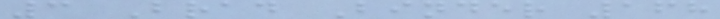3 Brad Binder 168
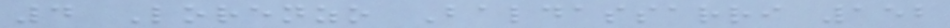4 Lorenzo Baldassarri 152
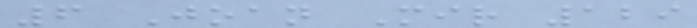6 Joan Mir 129
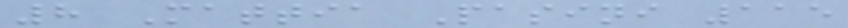8 Mattia Pasini 115
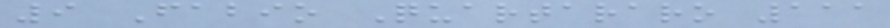9 Fabio Quartararo 111
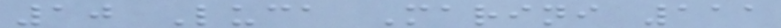10 Luca Marini 111
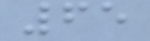65
